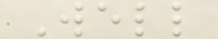Well
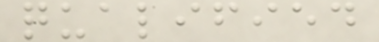qualified
